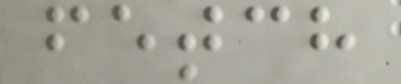fetch
